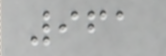961
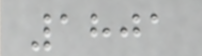1801
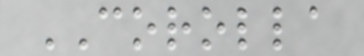COROLLA
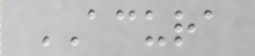ACURA
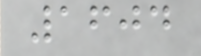1604
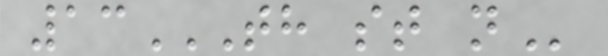13TH ST N
